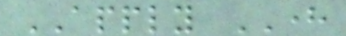APPLY HERE
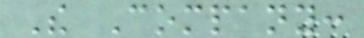The Company:
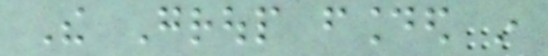The Group founded in
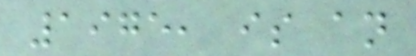1975, is an
